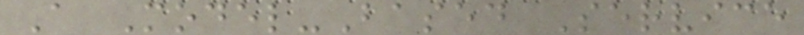A Model-Based Service
